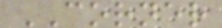CORNER
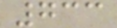733
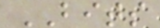BITS
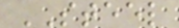STEEL
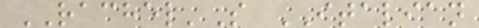RACHEL'S ITALIAN
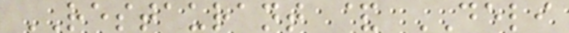RESTAURANT & DELI
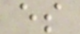es
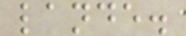lande.
